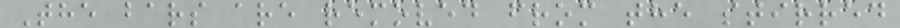The bars are removed from the stirred
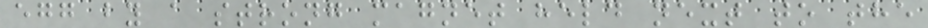egg by a strong magnet held next to the
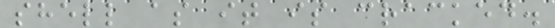shell as it is cracked.
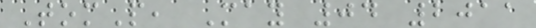TomP, May 04 2011
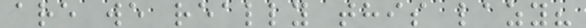are we really this lazy?
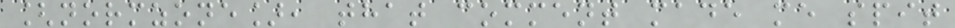[normzone], that comment made me spit
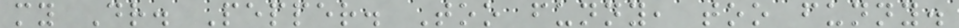my Dr. Pepper. Too funny, too funny.
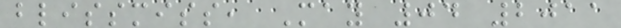blissmiss, May 04 2011
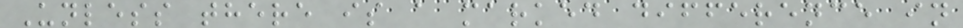Unless there is a marked difference in
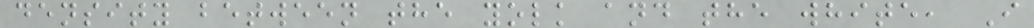density between the yolk and the white, I
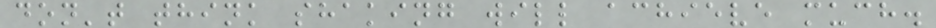don't think shaking will achieve much.
